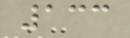133
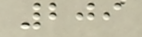209
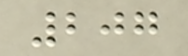207
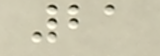21
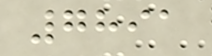7891
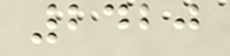2420
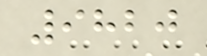9820
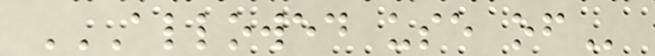ALLOWED USE OF
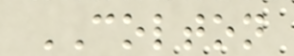COLTON
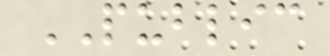PUBLIC
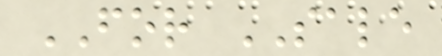FOR SALE
